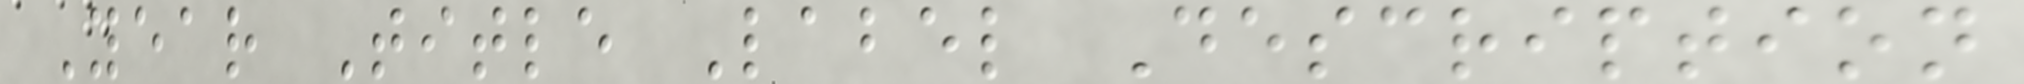Year Title Label Description
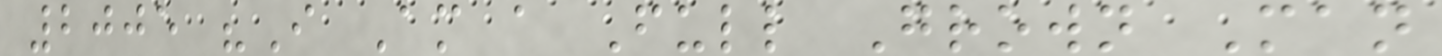2005 "I Am a Full Grown Man
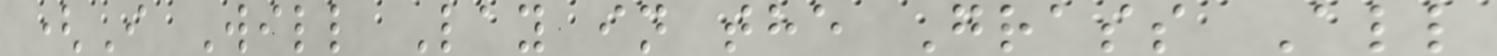(I Will Lay in the Grass All
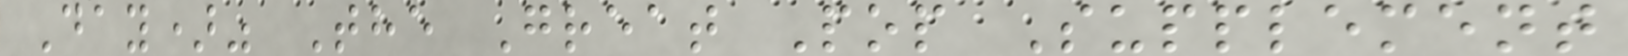Day)" The Great Pop Supplement
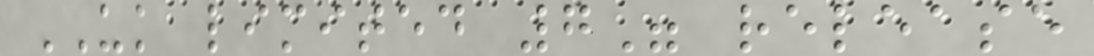UK limited 7" release
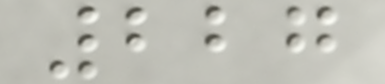227
